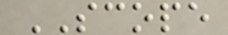SCOPE
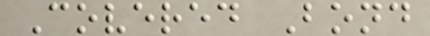Covered Bond
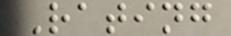Rating
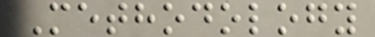Methodology
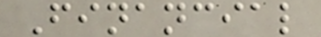Financial
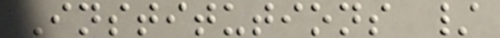Institutions /
